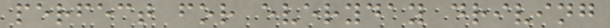perfect for everyday driving
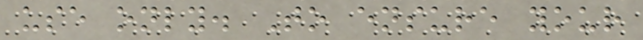use only. To ensure your
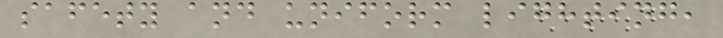safety and uniform lighting,
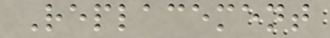Replacement
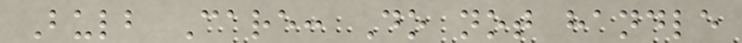Bulb Care: Do not handle
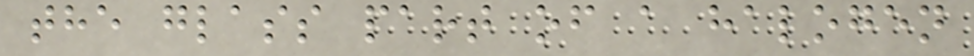the glass part of a halogen
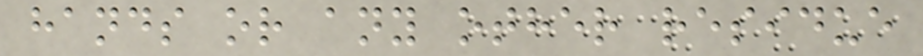hands or any other residue
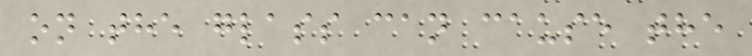on the glass can cause the
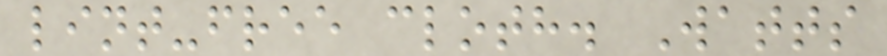lint-free cloth. Watts
